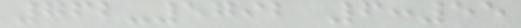762-5792 6:55
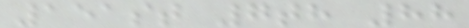151st 7th 88
